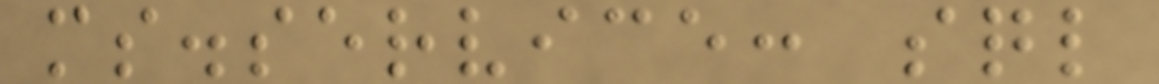ms.service: sql
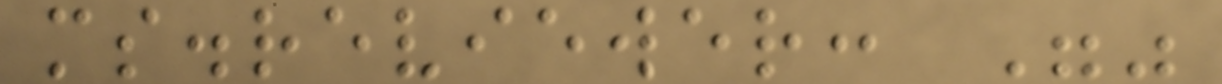ms.reviewer: ""
